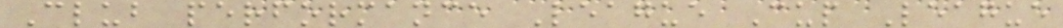Club performance League Cup League
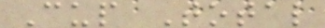Cup Total
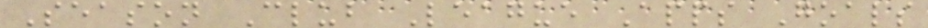Season Club League Apps Goals
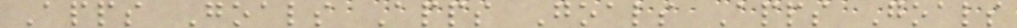Apps Goals Apps Goals Apps Goals
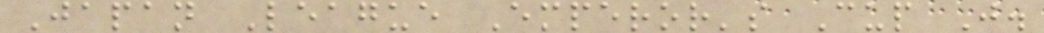Japan League Emperor's Cup J.
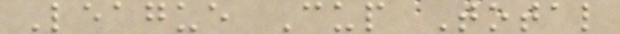League Cup Total
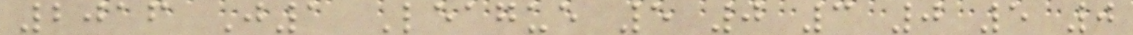2016 J1 League 5 0 3 0 5 0
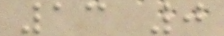13 0
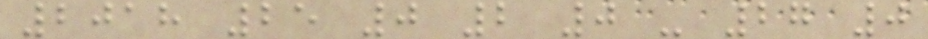2018 25 0 2 0 - 27 0
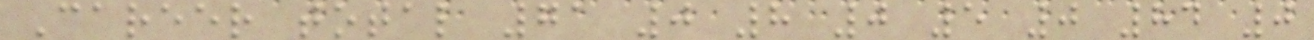Career total 71 0 8 0 5 0 84 0
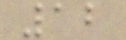12
